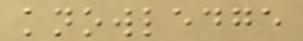knowledge
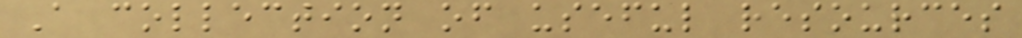A collection of useful resources
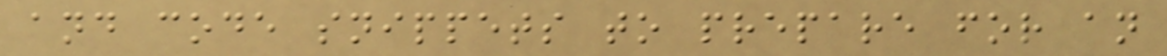and code snippets to prepare for an
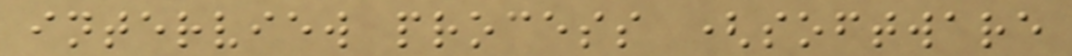interview process (software
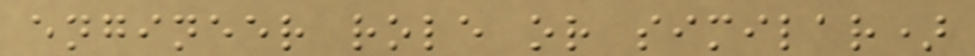engineer role or similar)
